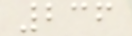236
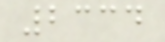2334
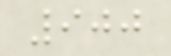900
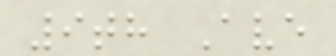9th Ave
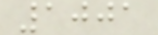1001
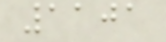1101
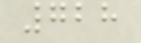728
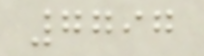7797
